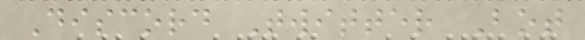Discord Twitter Bot
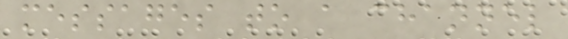messages to a channel
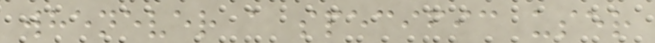whenever a specific user
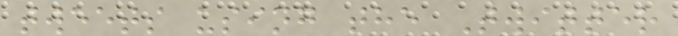tweets using the Twitter
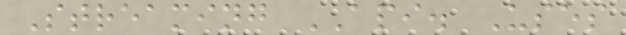Streaming API. Uses
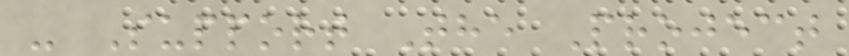- Support The Project
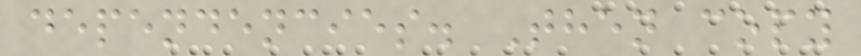dependencies. Then copy
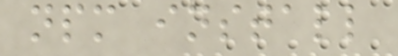npm install
